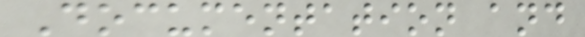Documentation and
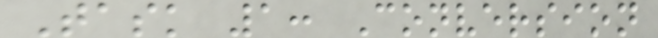Task 1: Conversion
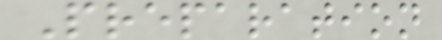Preparation
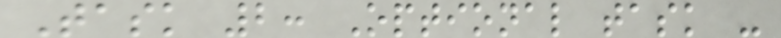Task 2: Optional task -
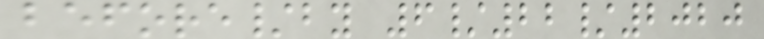before/by 6/22/2020
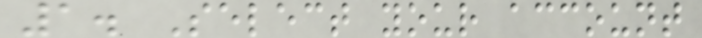1. Select your account
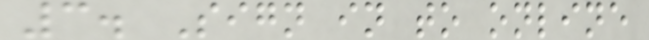3. Sign in to online
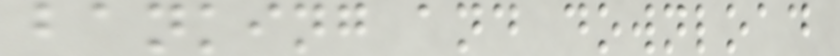banking and download
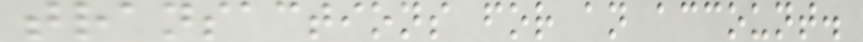transactions for an account.
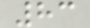83
